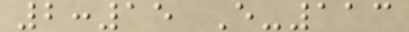2:15 E-113
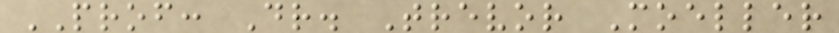PROF: Dr. Trevor Moeller
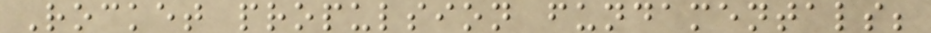Rocket propulsion fundamentals;
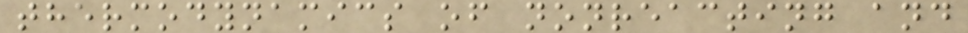thermodynamics of nonreacting and
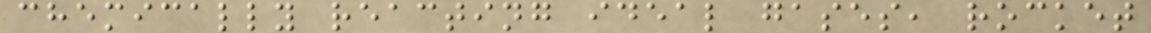chemically reacting ideal gases, rocket
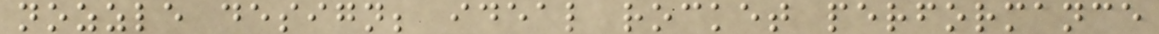nozzle design; ideal rocket performance
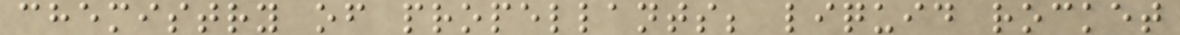chemistry of propellants; liquid rocket
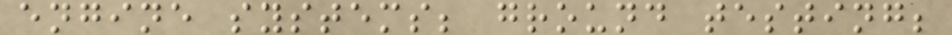engine systems; ground testing;
